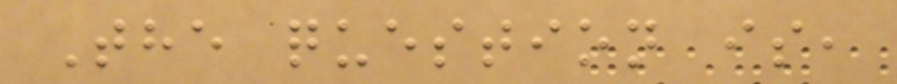The question is,
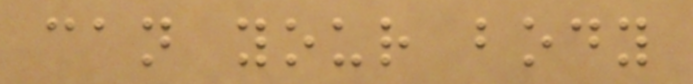can your body
